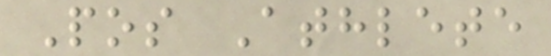Pos Athlete
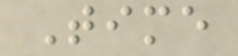Time
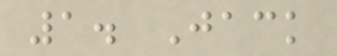1. Jack
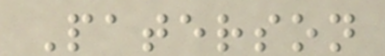Paterson
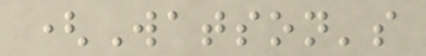(Watson's
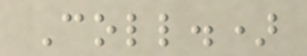Coll.)
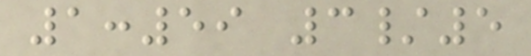1:59 3/5
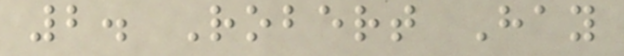2. Robert Hay
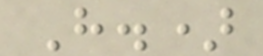H.)
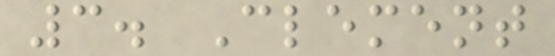3. Clement
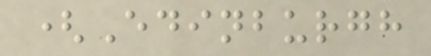(Edinburgh
